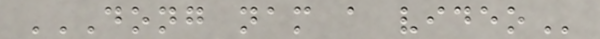DONG NAM A VIDEO
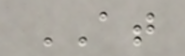AT
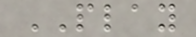PLAY
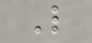L
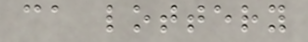ca lottery
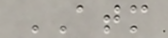ATM
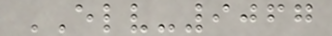ELV-9067
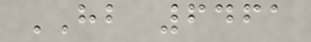HB 6461
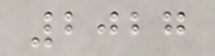2027
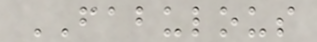FABULOUS
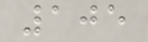105
